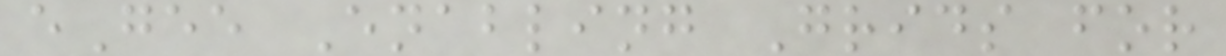eGee Enabling Grids for
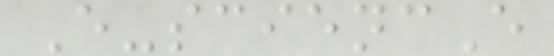E-sciencE
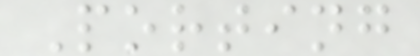Porting
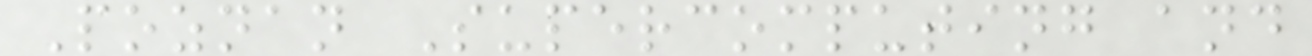Poznan Supercomputing and
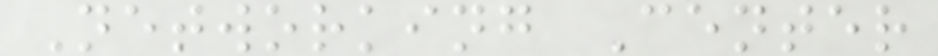Networking Center
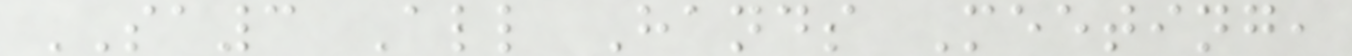SA3 All Hands Meeting,
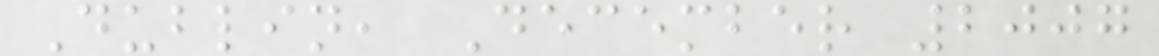Dublin, December 2007
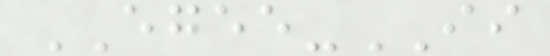EGEE-II
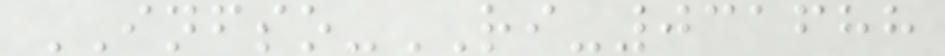INFSO-RI-031688
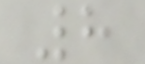8
